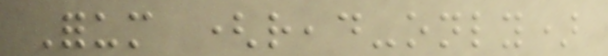Forum (read-only)
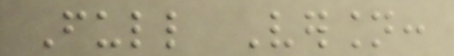Full Version:
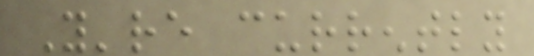You're currently
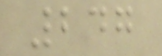247
